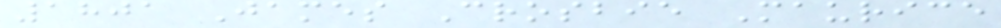1801 James Crosbie Maurice
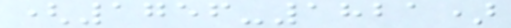(1756-1821)
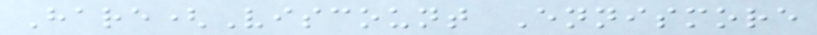Hare(Viscount Ennismore
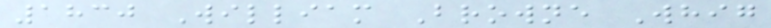1830 William Browne Whig
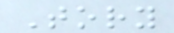Tory
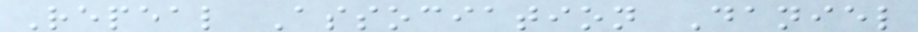Repeal Association Daniel
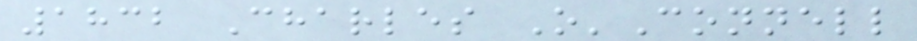1832 Charles O'Connell
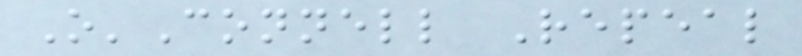O'Connell Repeal
